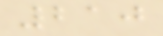210
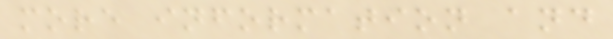more information and
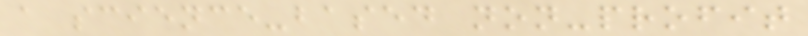a science-based non-profit
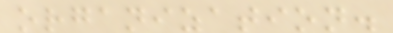organization.
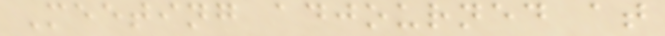Meeting adjourned at
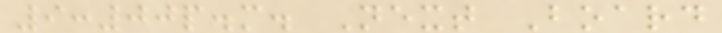9:00p.m. Next Board
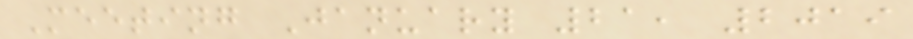Meeting January 21, 2019
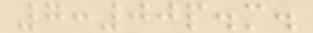7:00p.m.
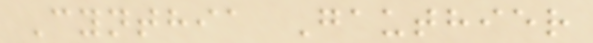Cynthia Gauthier
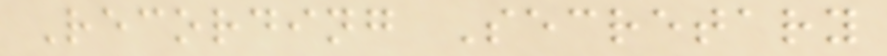Recording Secretary
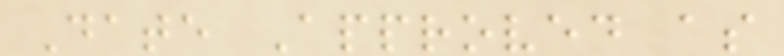Date Approved as
